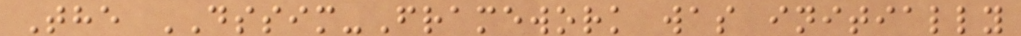The DSSIM-Framework was initially
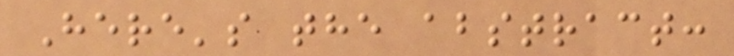Here's the abstract:
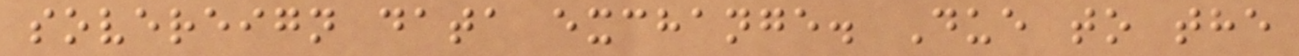sovereign data exchange. Due to the
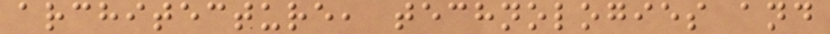architecture, technologies and
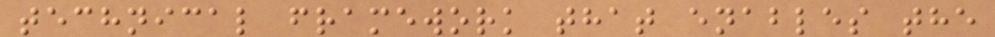technical framework that enables the
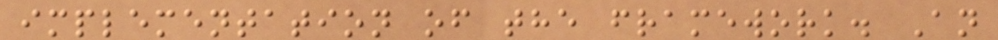implementation of the framework. An
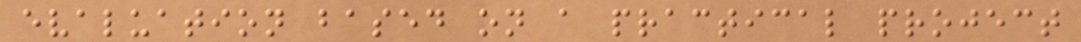evaluation based on a practical project
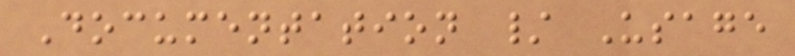Documentation / Usage
